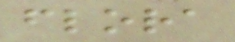flora
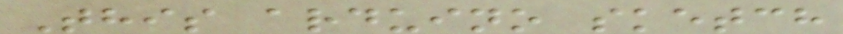This arduino sketch
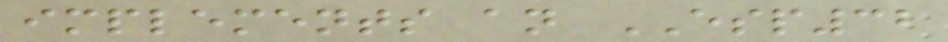implements an ESP32
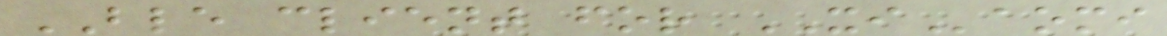BLE client for XIaomi
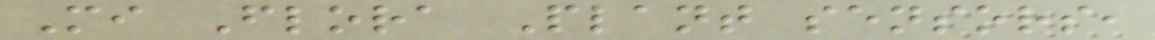Mi Flora Plant sensors,
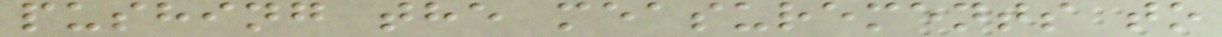pushing the measurements to
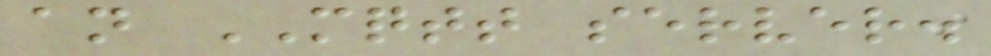an MQTT server.
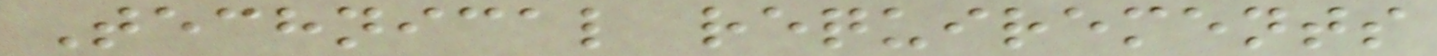Technical requirements
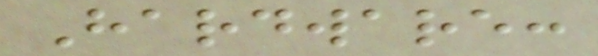Hardware:
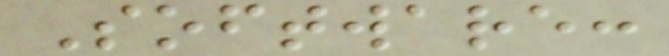Software:
